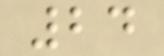24
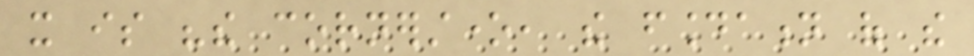it is "the cornerstone, the foundation of the
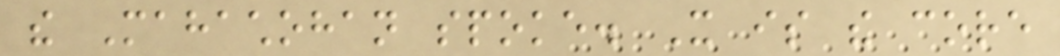the Mahachohan spoke. It is the core
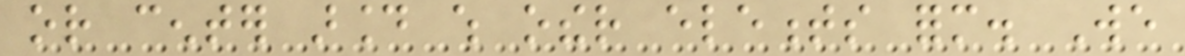or center around which other elements form. We
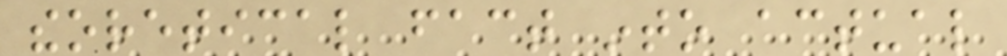theoretical fact into actual
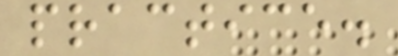practice.
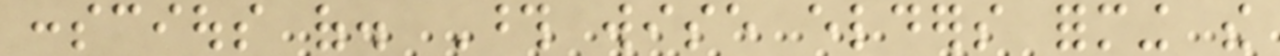conscious of. Those wise elders forming the
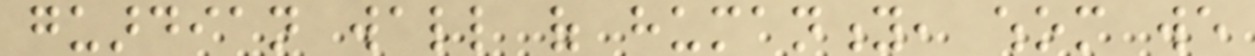guardian wall of humanity, whom we
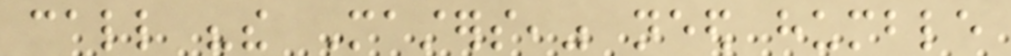call "the Masters," need humble
